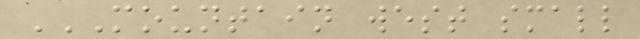MOUNTAIN WEST SMALL
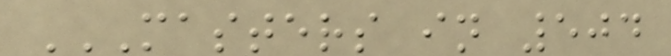MASTERS IN 504
